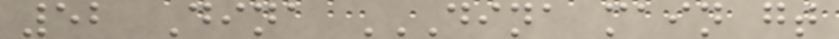52 Dina DINA MAIN GT
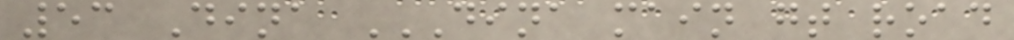53 Dina DINA MAIN GT ROAD
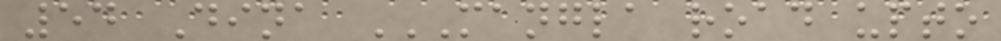54 Dina MANGLA ROAD UPTO
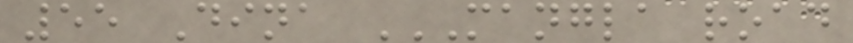55 Dina MANGLA ROAD
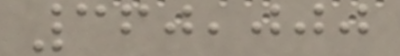360,000
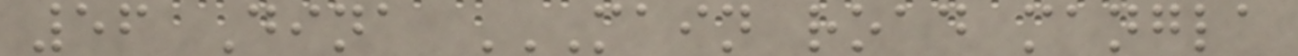56 Dina MAIN ROAD MANGLA
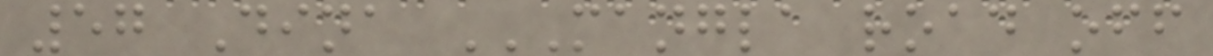57 Dina MANGLA ROAD OFF
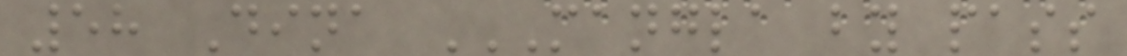58 Dina MANGLA BY PASS
